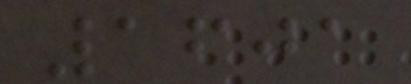1601
